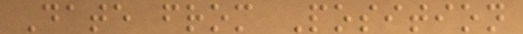Date from Position
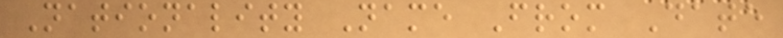Nationality Name From Date
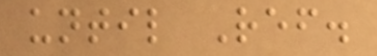until Ref.
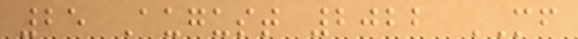25 August 2022 MF
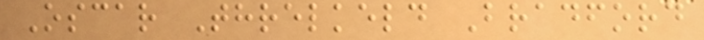Oscar Threlkeld Bradford
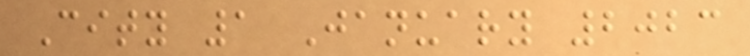City 1 January 2023
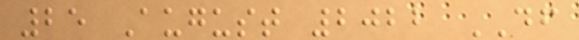25 August 2022 DF
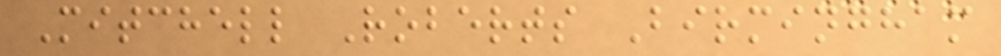Mitchell Roberts Birmingham
